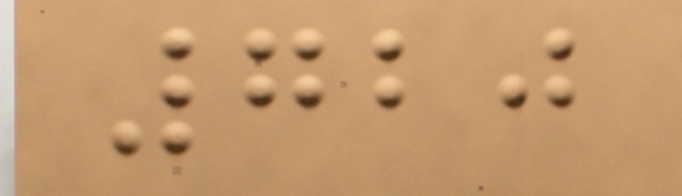720
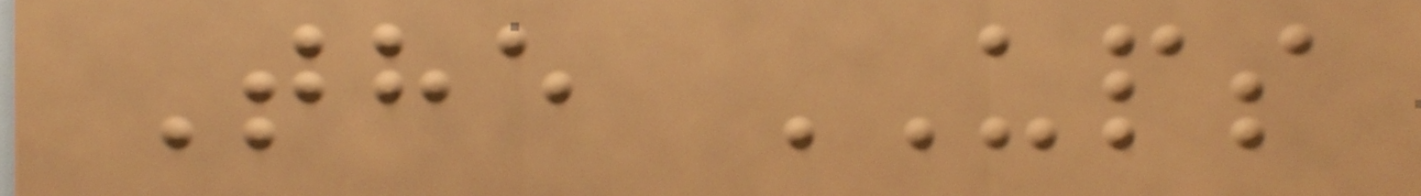The UPS
